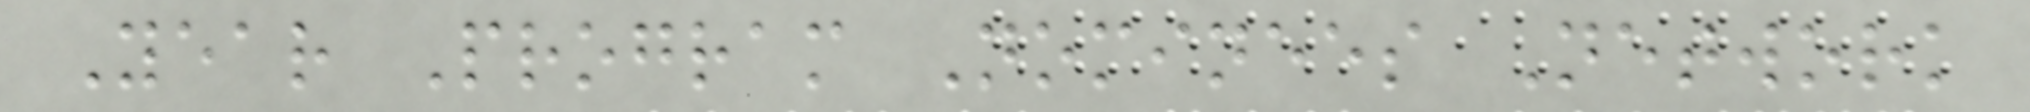Year Program Nominees Network
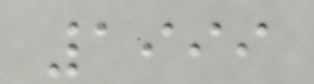1999
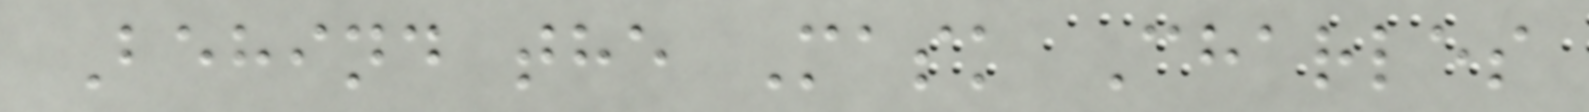Behind the Mask Charles
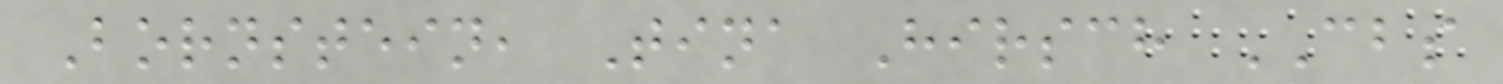Bornstein, Tina Hirsch CBS
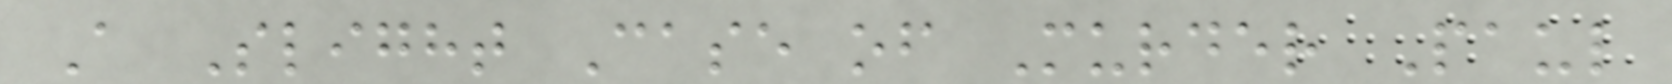A Slight Case of Murder Paul
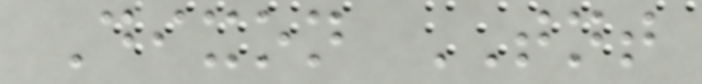Dixon TNT
